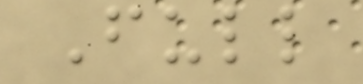Full
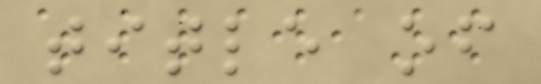title of
